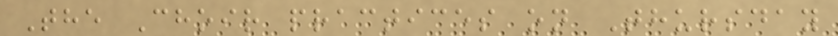The Choir practices on Thursday
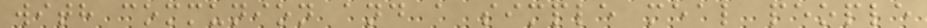with communion and a simple meal people
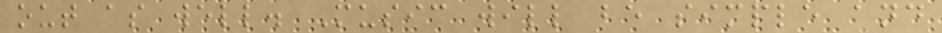out as well. Music will be simple and
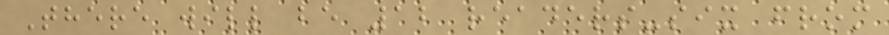There will be 12 readers-six from
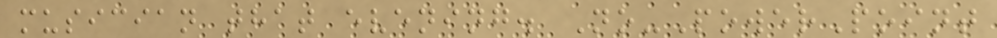musician that evening. No-PowerPoint
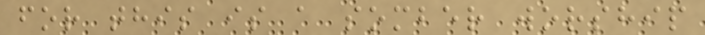for this is a somber worship
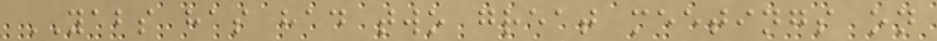YABS has had two great meetings on
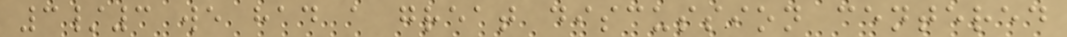3/3 we had a great discussion centered
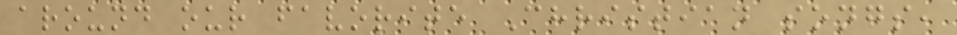around our favorite Christian songs,
